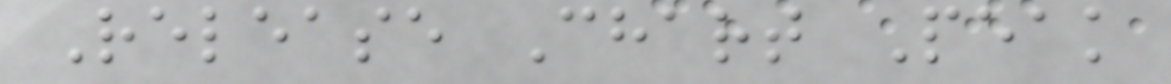Release Chart Peak
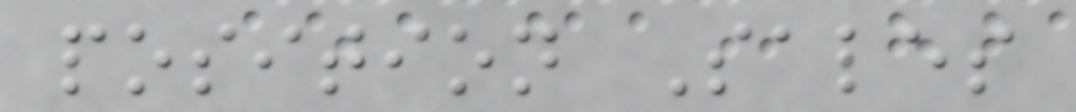position Sales
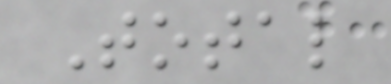Total
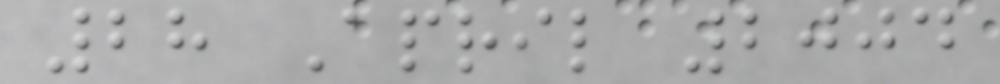28 April 2004
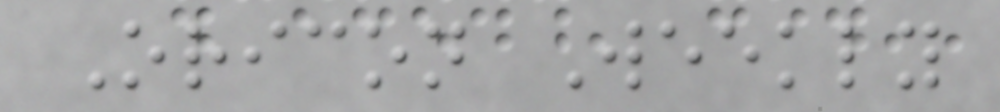Oricon Weekly
